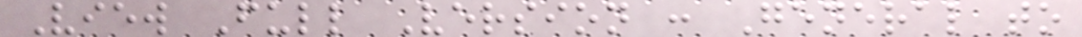View Full Version : General to
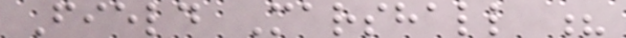Field Marshall ?
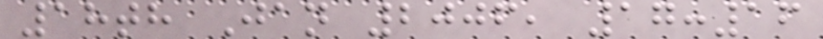18th Jan 2006, 17:16
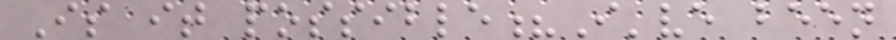Is it possible?I've been
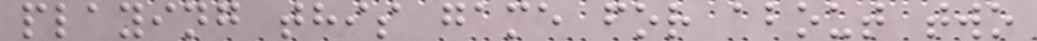playing this game for about two
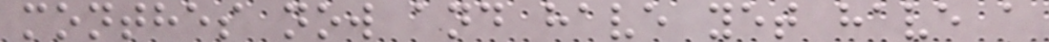monthes now and have yet have a
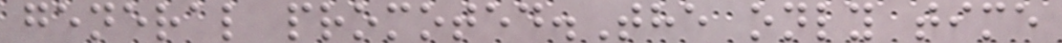general promoted.The only time
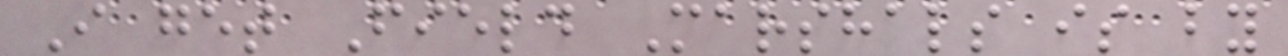I get Field Marshals is by
